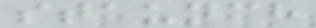staunch
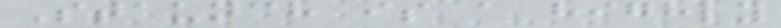Staunch is a highly
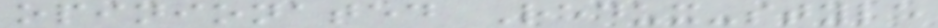opinionated Redux-style
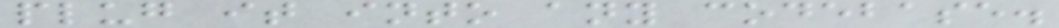plug it into any codebase.
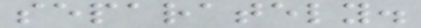separately.
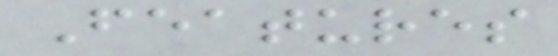Features
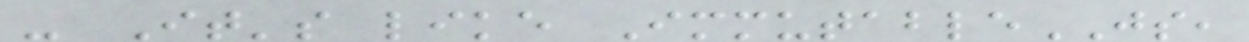- It's like ImmutableJS,
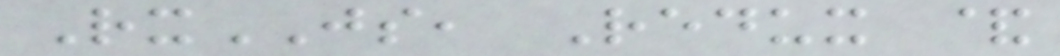RxJS, Redux &
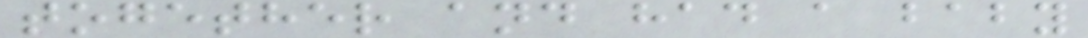together and had a baby
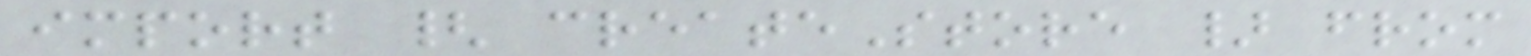import { createStore } from
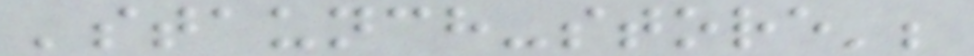'staunch-store';
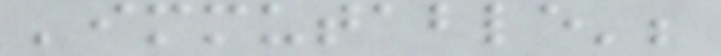'immutable';
